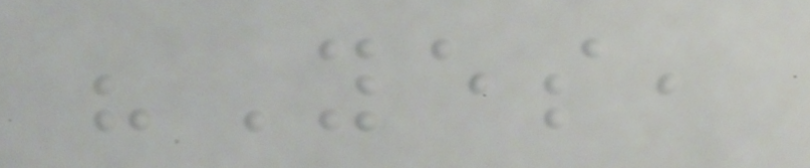"Yes,
